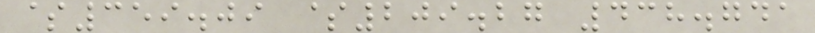$359.09 $209.27 438.741
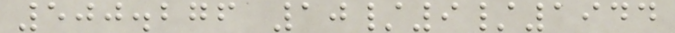500.276 10/9/1944
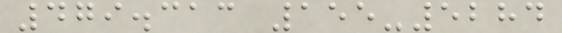479.313 155-5284
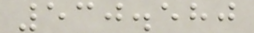530.580
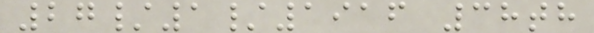27/1/1916 38th
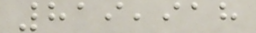819,918
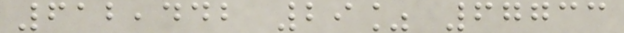612,442 29% 67733
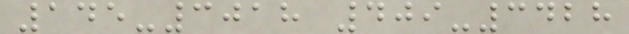145-3018 409-3428
